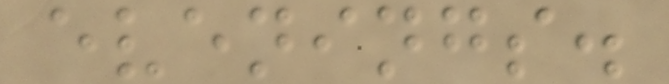evenings.
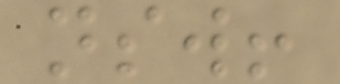nsw!
